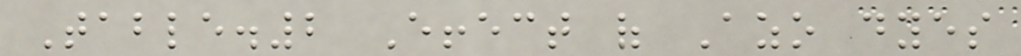Table.2 Effect of Azo dyes
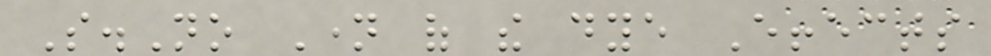S.No Name of the dye Effects
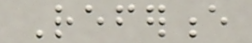Reference
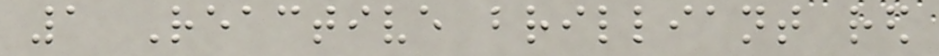1 Reactive brilliant red
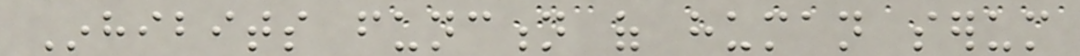Inhibits function of human serum
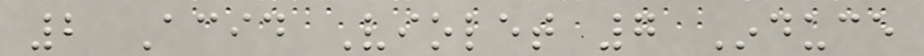2 Acid Violet 7 Induce
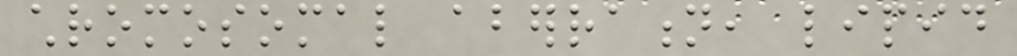chromosomal aberration, lipid
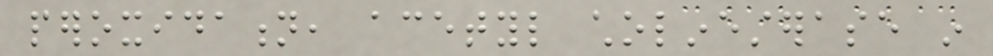peroxidation, acetyl cholinesterase in
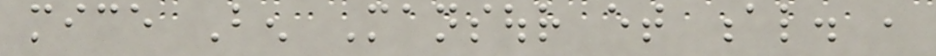mice Ben Mansour et al. ,
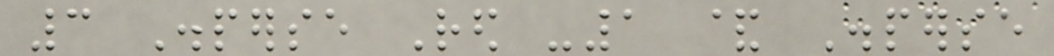3 Disperse Red -1 & Disperse
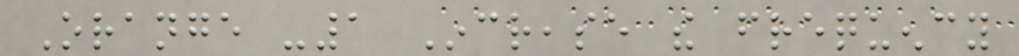Orange -1 Increase the frequency
